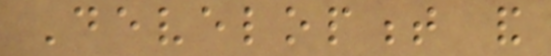Development and
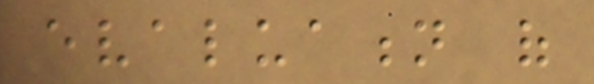evaluation of
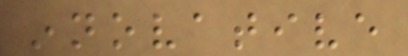innovative
